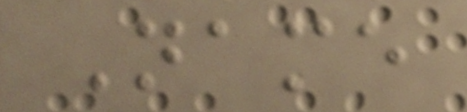Name
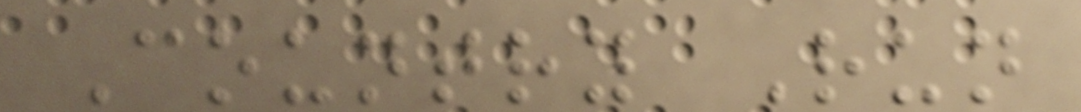Country Run
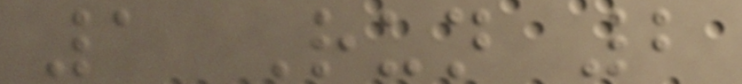1 Run 2
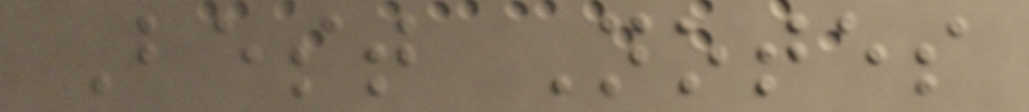Best Notes
